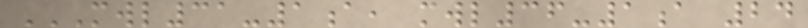MWL31-1A, MWL36-1A 24
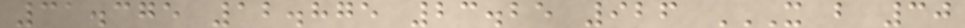31.375 12.875 23.25 926 X B 30
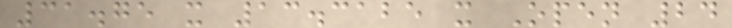31.75 x 13.3125 x Open 24
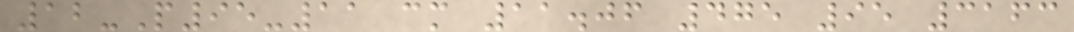12-P95-11 cm 11.06 475 95 3163
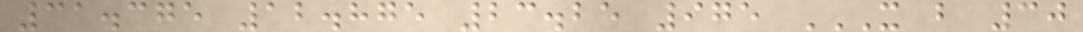31.375 12.875 23.25 975 X B 30
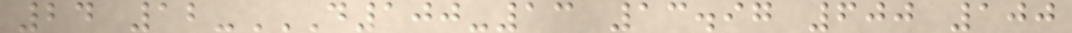24 12-D100-13 13.97 600 100
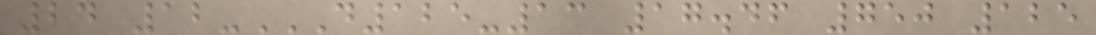24 12-D125-13 17.46 750 125
